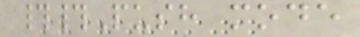##Push mode
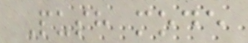Push mode
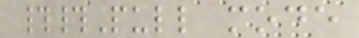##Pull mode
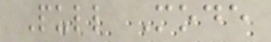Pull Mode
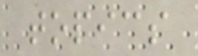topics
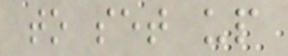to set up
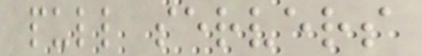pull servers
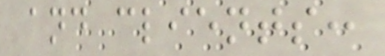and clients:
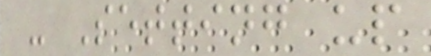- Setting up
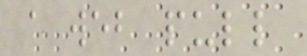a web pull
